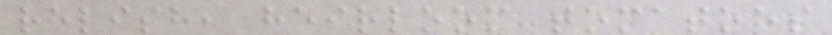relish, heirloom tomatoes
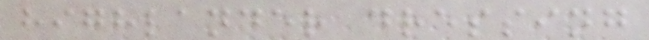highlander dressing
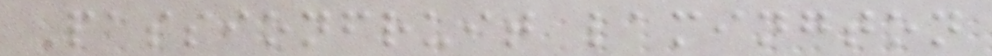Passionfruit lamington
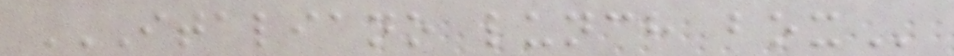ITALIANO LUNCH BOX
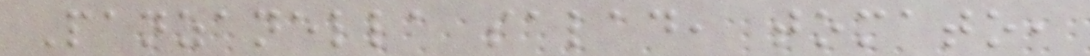Panzanella salad, tomato,
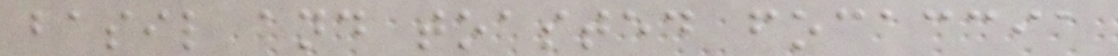basil and toasted focaccia
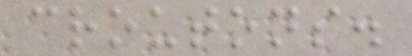croutons.
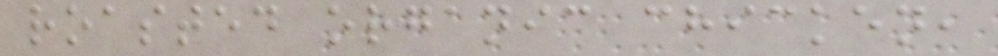roasted organic chicken,
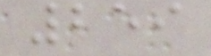259
